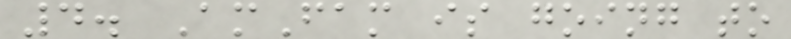4. AmFam is going to
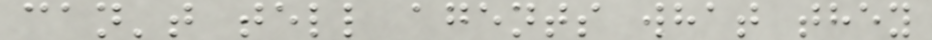can't tell agents what they
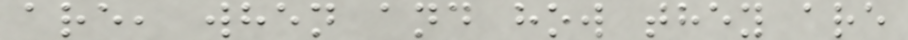are, when and how they are
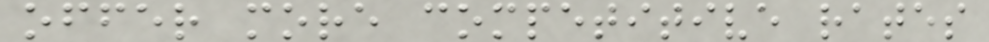offer more competitive rates
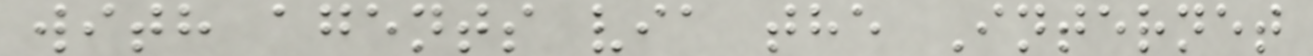with agents via the Internet
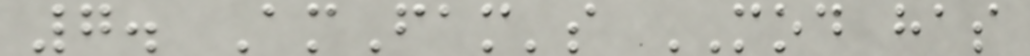7. AmFam's MOD has
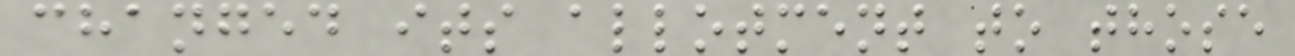changed its allotment to those
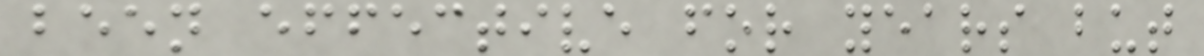been effective for years but
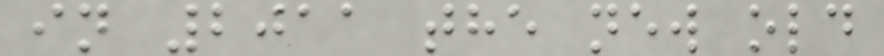in 2011 the new old
